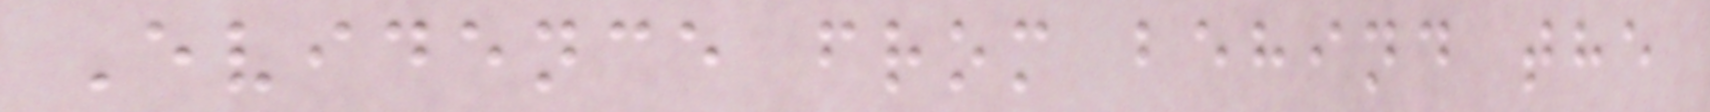Evidence from behind the
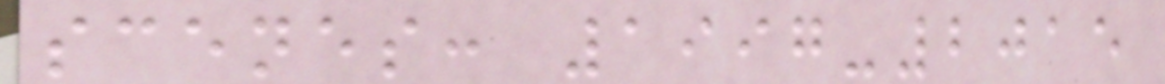scenes: 1997-2015
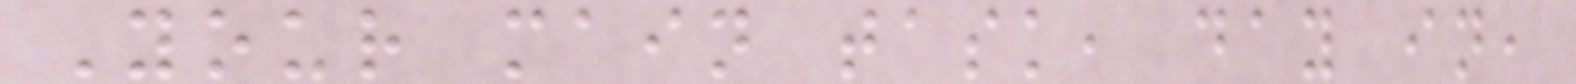Your main task, day in,
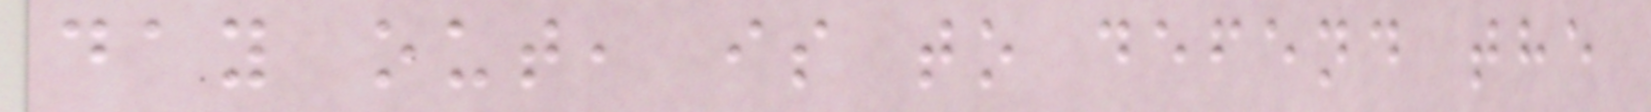day out, is to defend the
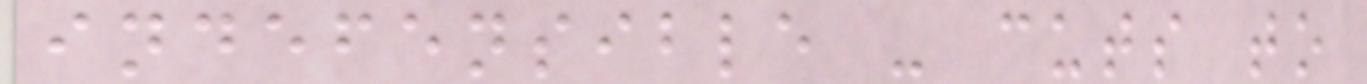indefensible - cuts to
